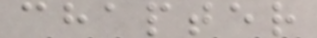chapter
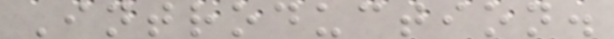Introduction.
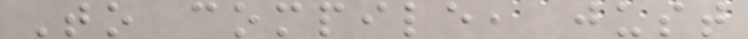To compile, just
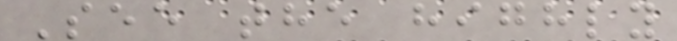See the highly
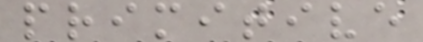primitive
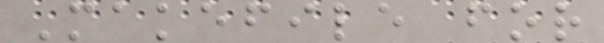Makefile for
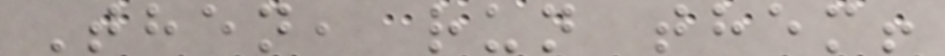Then, run them!
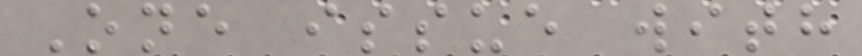One issue with
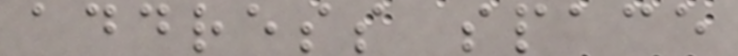address space
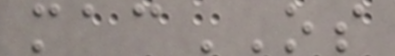macOS
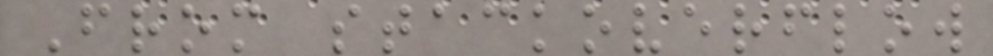From stackoverflow
